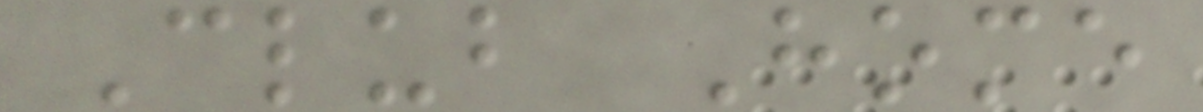Club Home
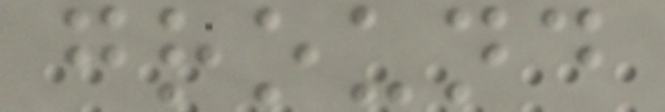ground
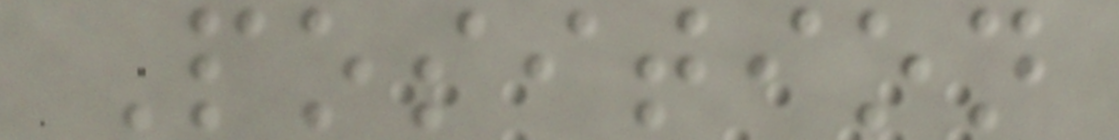Position
